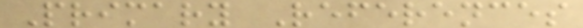Primary References
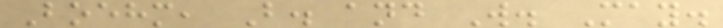Boehm, B. and W. May.
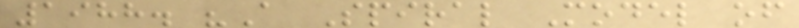1988. "A Spiral Model of
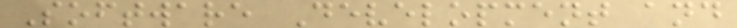Software Development and
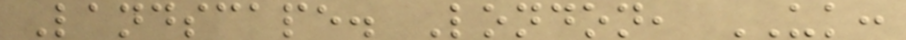Landscape. London, UK:
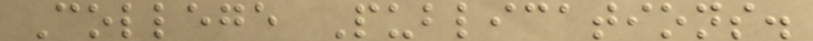College Publications.
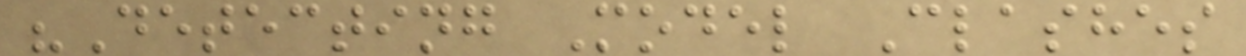"Detecting Model Clashes
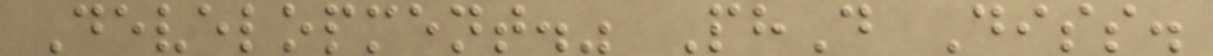Development." PhD Diss.
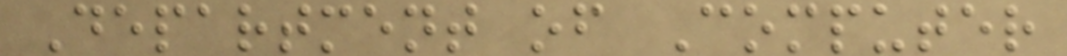Department of Computer
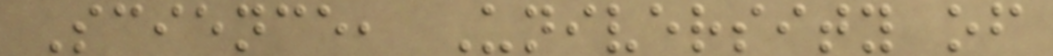Science, University of
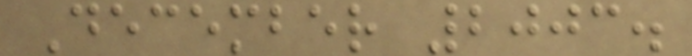December 2003.
